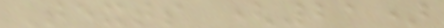Texts (21)
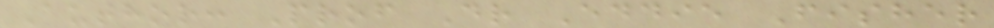Author: Prof Dr Eddie Fisher
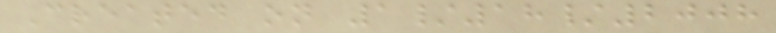Created on 1/18/2008
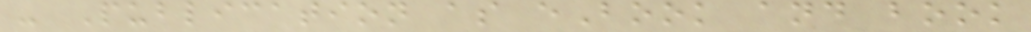- Publication as eBook and book
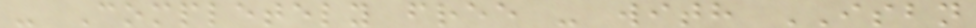- Completely free - with ISBN
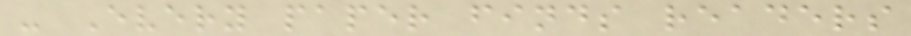- Every paper finds readers
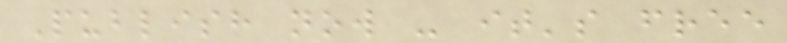Publish now - it's free
